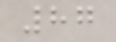87
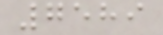7589
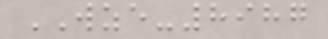WZE-8987
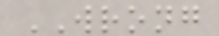WRONG
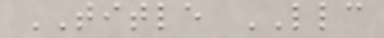TITLE LLC
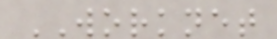WORKNET
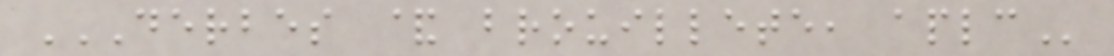DERBES & BROUILLETE, APLC
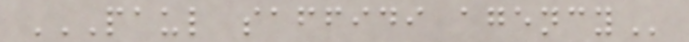PAUL SAFFIDI AGENCY
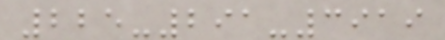225-291-3919
